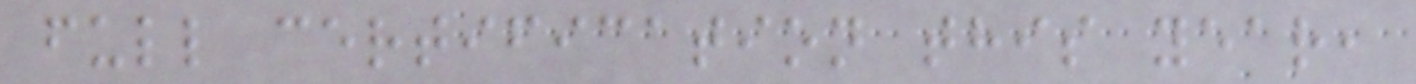full certification this year,
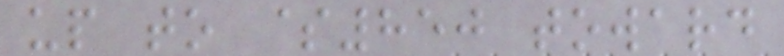up to $850 toward
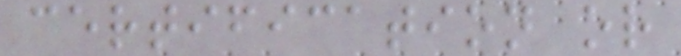certification or
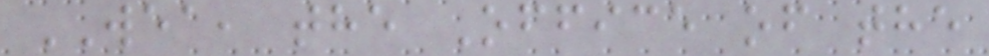WEA, the Office of the
